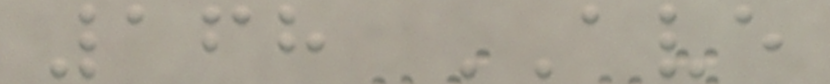168 AVE
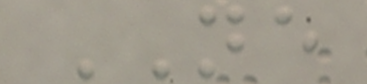NE
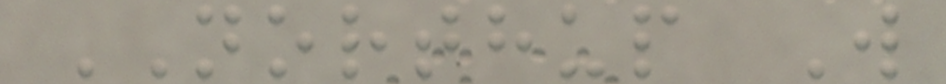NORTHUP W
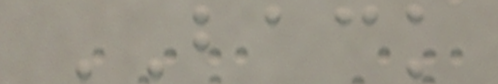BACK
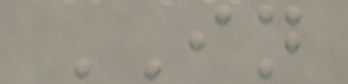IN
